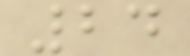24
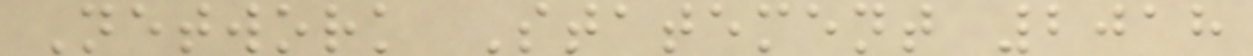Network Statement 2018
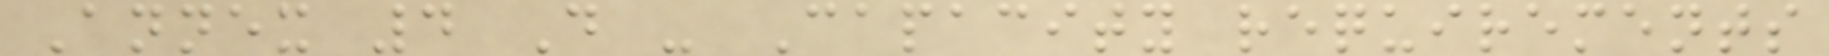Annex 4 D - Capacity requirements
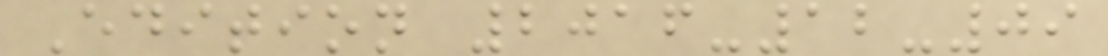Edition 2016-12-09
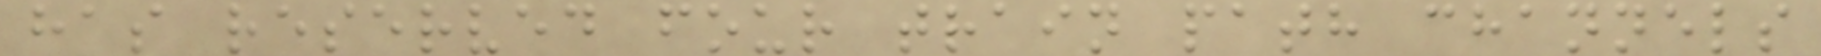has reserved four train path channels
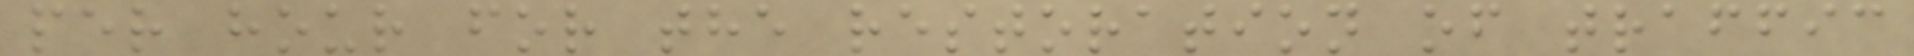per hour for the restoration of traffic
